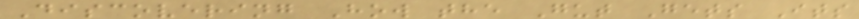Discovering How the Gut Gets Its
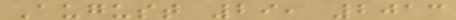August 29, 2013
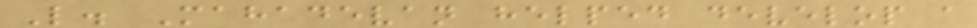L. Mahadevan helped develop a
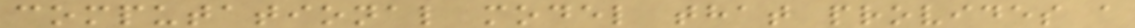computational model that provides a
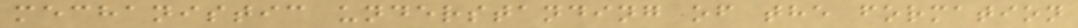mechanistic understanding of the formation
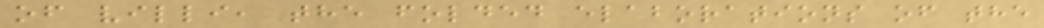of villi, the folded elaborations of the
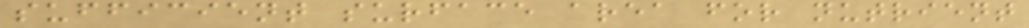sufficient surface area for nutrient
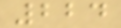224
